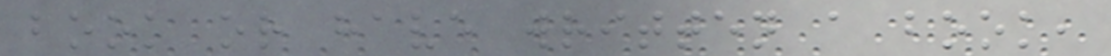book or have written a book,
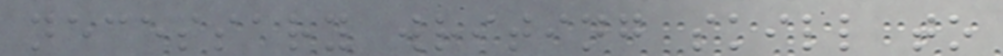necessary writing skill to
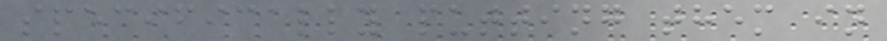specifically putting them in
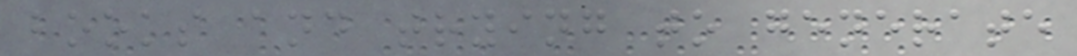books and trying to generate
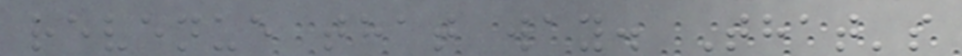revenue that way. That's
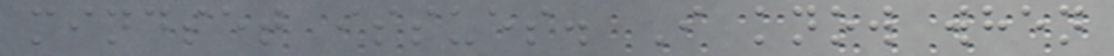mindset issues. I know when
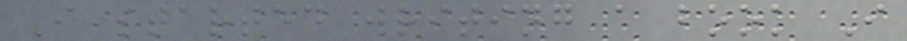I started writing a book I
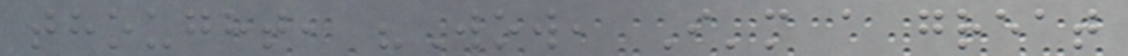thought, "Wow, I'm a great
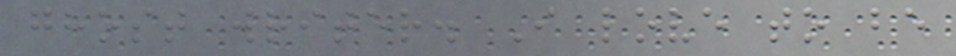ghost writer. I love to be
